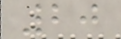20
